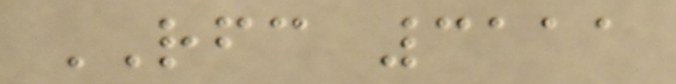RFC 3111
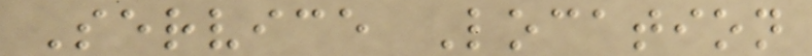Service Location
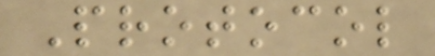Protocol
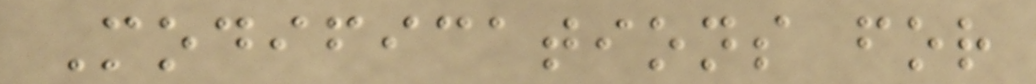Modifications for
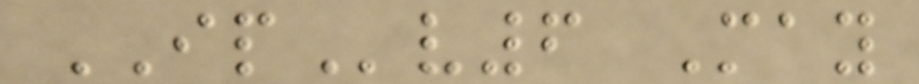IPv6 May
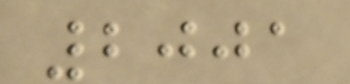2001
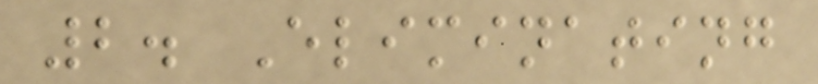2. Eliminating
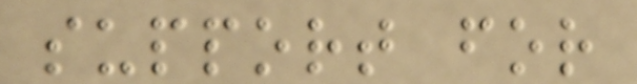support for
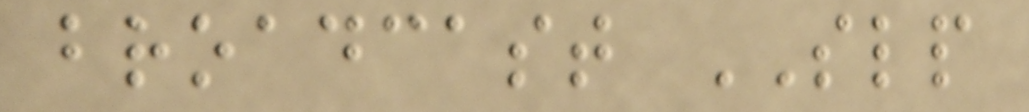broadcast SLP
